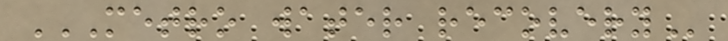METRO WATER RECOVERY
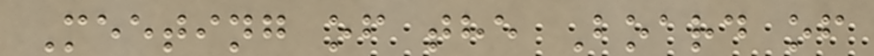Meeting of the Board of
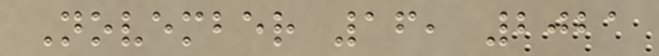November 16, 2021
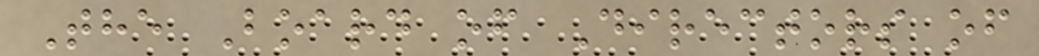The Board of Directors of
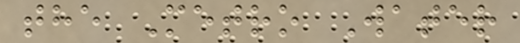the Metro Water
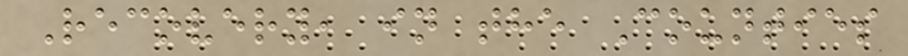Recovery, in the Counties
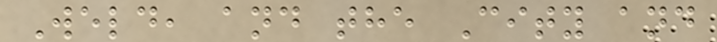Weld, and the City and
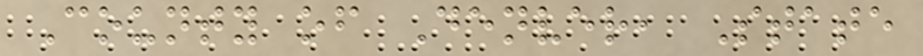County of Denver, State
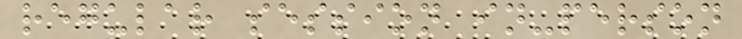regular session in-person
